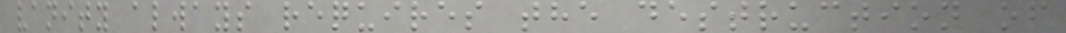vanity always requires the destruction of
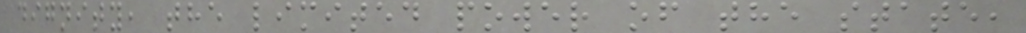dignity, the limited power of the state,
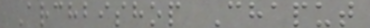Archbishop Chaput
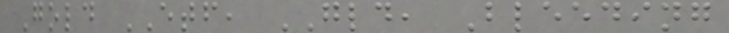Gold ETF, GLD, Bleeding
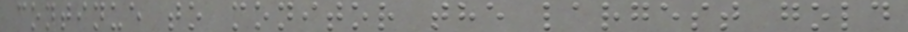continue to monitor the largest gold
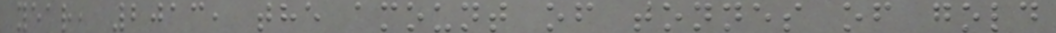year, 2013, the amount of tonnes of gold
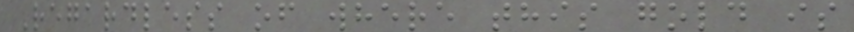Regardless of where this gold is
